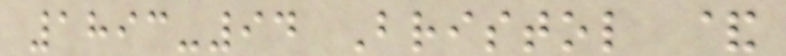1893-94 Bristol &
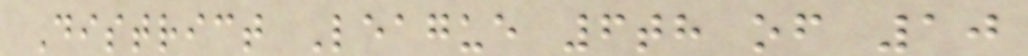District League 6th of 10
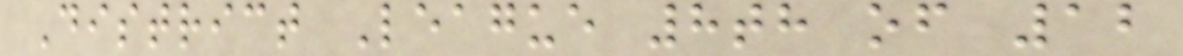District League 8th of 12
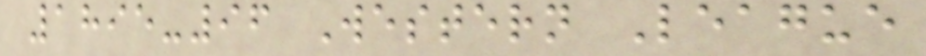1895-96 Western League
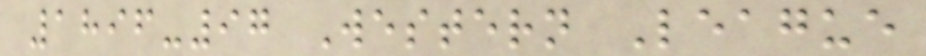1896-97 Western League
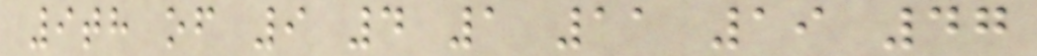9th of 9 4 1 11 19 47
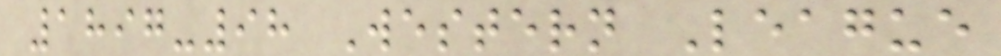1897-98 Western League
